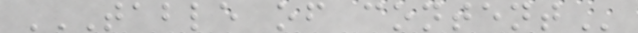TABLE OF CONTENT
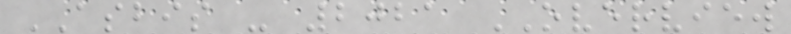ASBIS - 2021 OVERVIEW
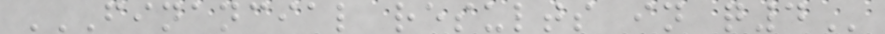FINANCIAL RESULTS IN Q4
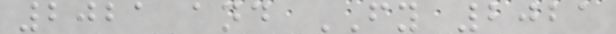2021 and FY 2021
